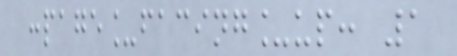:page_facing_up: 1
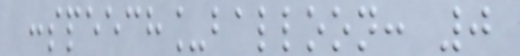:speech_balloon: 0
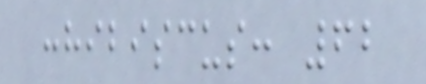:hibiscus: 62
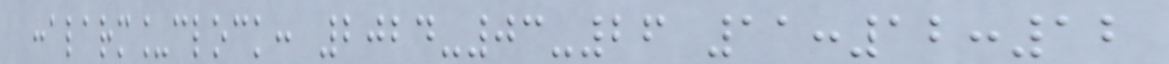:alarm_clock: 2024-03-26 11:12:12
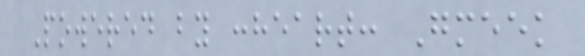Powered by :heart: Gmeek
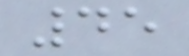45
